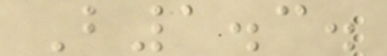B1.3.
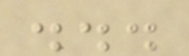...
